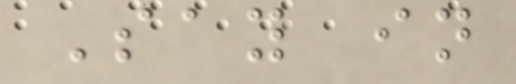Say in
